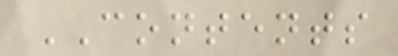CONTENTS
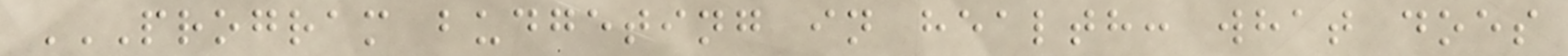PROGRAM BUDGETING IN HEALTH: WHAT DOES
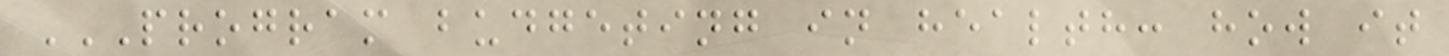PROGRAM BUDGETING IN HEALTH: HOW IT
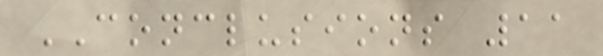CONCLUSIONS 11
